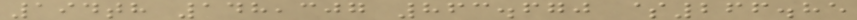194th 148,307 863.670 $266.85
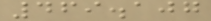469.107
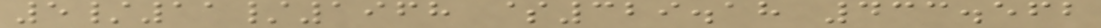5/11/1968 $329.18 433.562
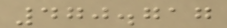470.717
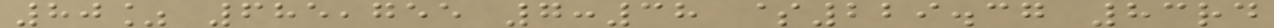80% 685,755 7:38 $229.37 83rd
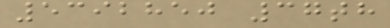5392850 37th
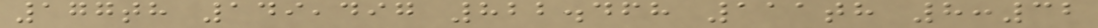177th 149,497 822.468 111th 8:32
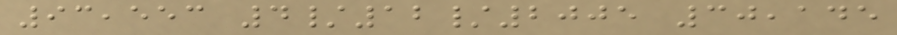93,553 4/12/2005 30,145
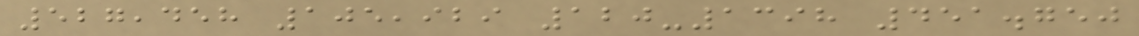527,458 105,929 120-1398 451.750
